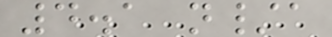4.1 n/a
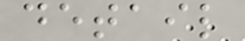detail
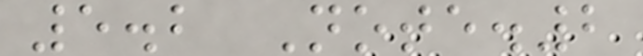5.2 Note.2
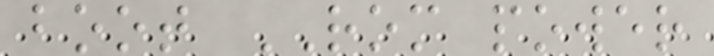boot ROM power
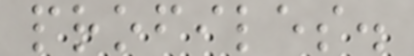profiles.
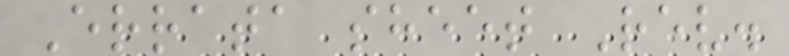Errata sheet Rev.
